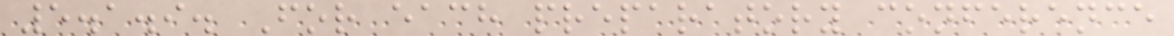5.1.9. For each preparatory conference
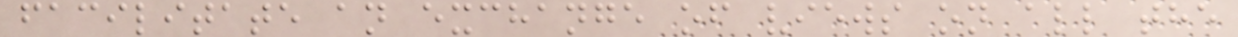facilitate an exchange of views on all the
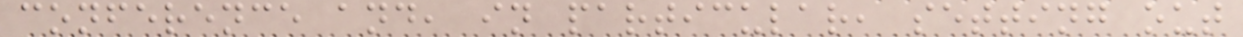conference and, in particular, setting out
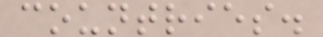countries.
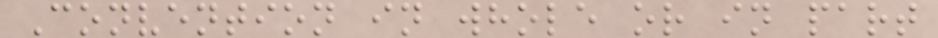Convention in whole or in part
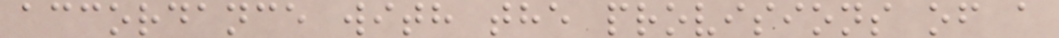accordance with the provisions of a
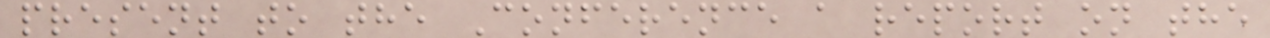present to the Conference a report on the
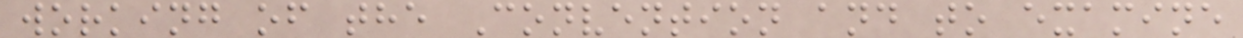working of the Convention and to examine
